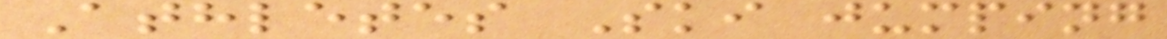Athletes Ski jumping
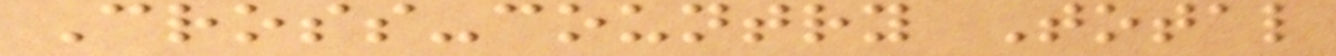Cross-country Total
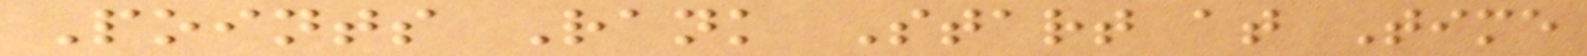Points Rank Start at Time
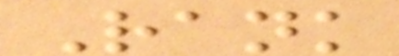Rank
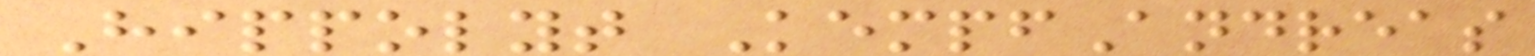Hippolyt KempfAndreas
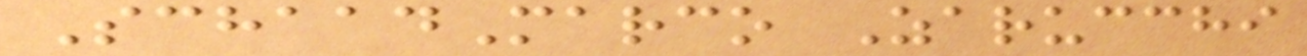SchaadMarco Zarucchi
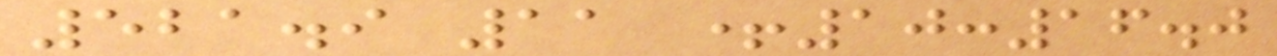521.9 11 +10:16.0
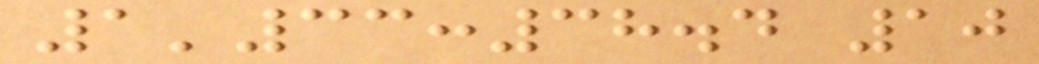1'33:38.4 10
